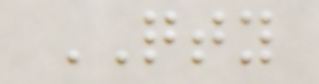QTY
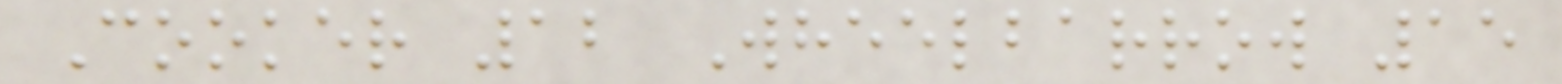Cooker 12 Wheelbarrow 15
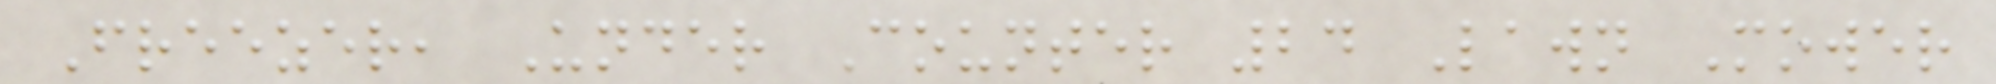Freezer, Under Counter 24 Lawn Mower
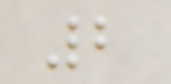2
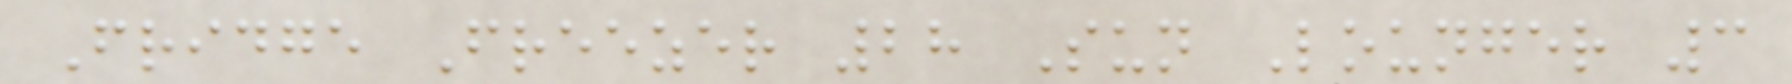Fridge Freezer 28 Sun Lounger 3
